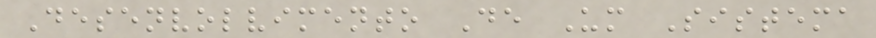Desenvolvimento De Um Sistema
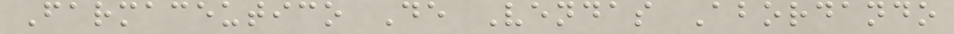Farmaceutico De Vendas Abordando
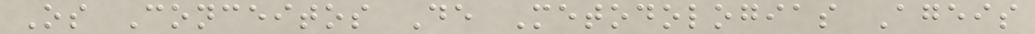Os Conceitos De Metodologias Ageis
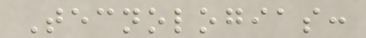Tecnologias:
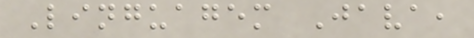Linguagem Java,
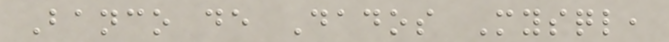Banco de Dados Mysql,
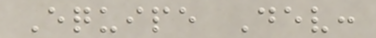Equipe Dev:
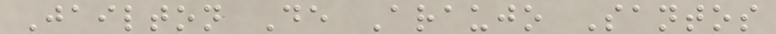Jailton De Araujo Santos
